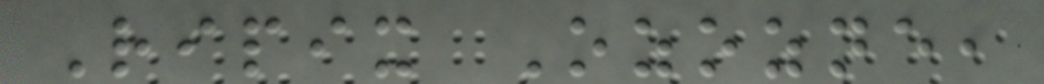Ripix Ozozne,
